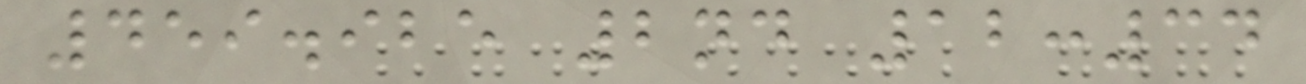459.925 2nd 12:34
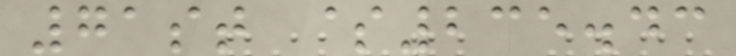71st $235.43
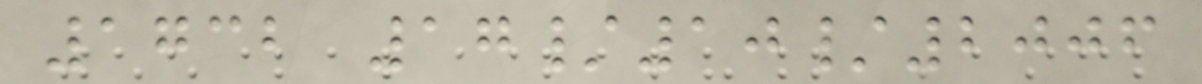1732 17/10/2006
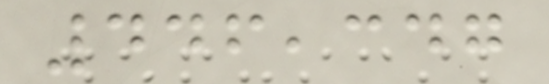446,347
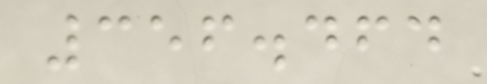356.464
